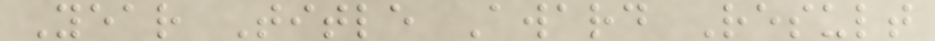Year Title Award Result
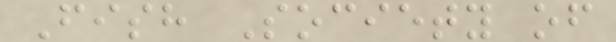Fish Society of
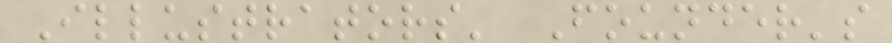Illustrators' Founder's
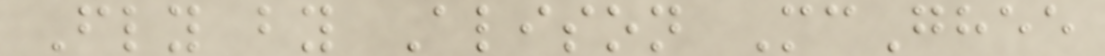Fly by Alison McGhee
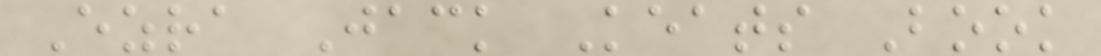Ezra Jack Keats Book
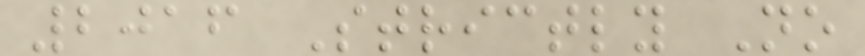2016 Strictly No
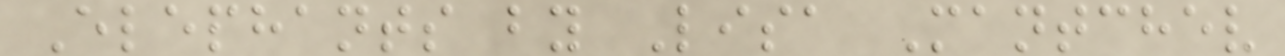Elephants by Lisa Mantchev
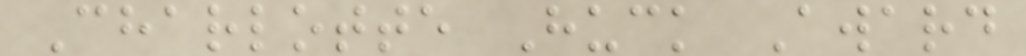Charlotte Huck Award
